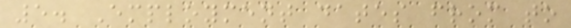5. Employment dates from to
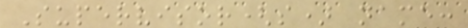Supervisor(s) name:
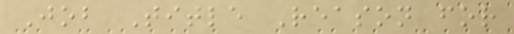Job Title Reason for
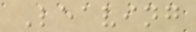Leaving
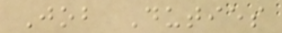Job Duties
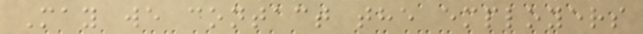May we contact the employers
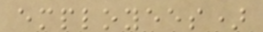employees)
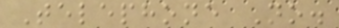Telephone No.
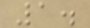1.
